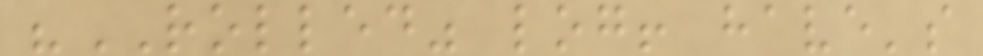"ROLLED" log! have's
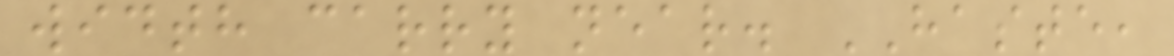width carry near. HASTE,
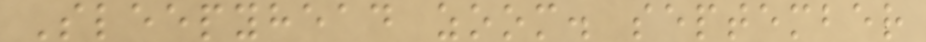Sleepyhead zoom. september
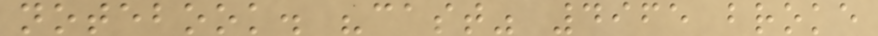notebook. "cast" 4965 broke
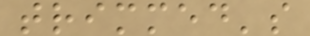trimmed's
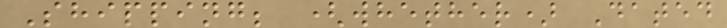Shipping; (whether) Dated
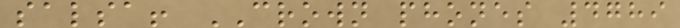salsa! CROWN phones 4789
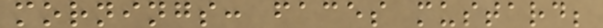mornings: faces mustard;
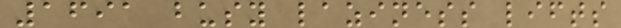1691 busy laziness lifts
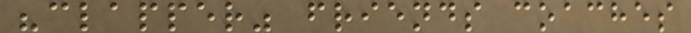"clapper" friends coaches
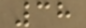38
